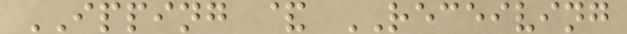IPPING & RECEIVING
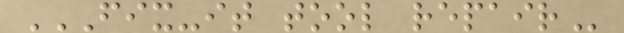FIX-IT TOOL REPAIR
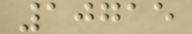10715
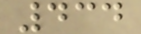434
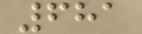681
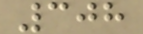308
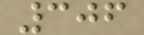306
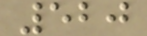520
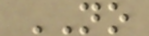NO
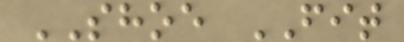SHOE FIT
